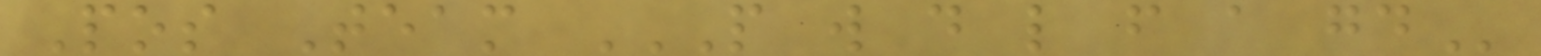Pos Team P W D L F A GD
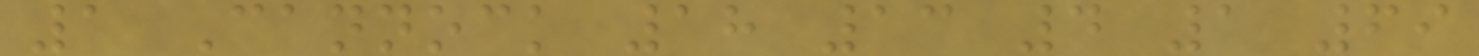1 Cannock 18 13 4 1 69
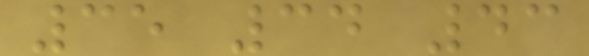35 34 43
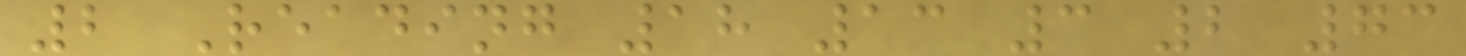2 Reading 18 13 3 2 73
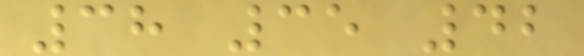38 35 42
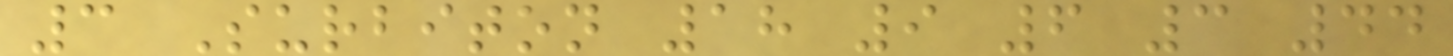3 Surbiton 18 9 6 3 44
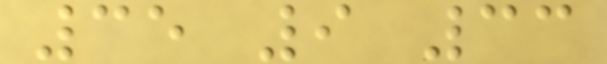35 9 33
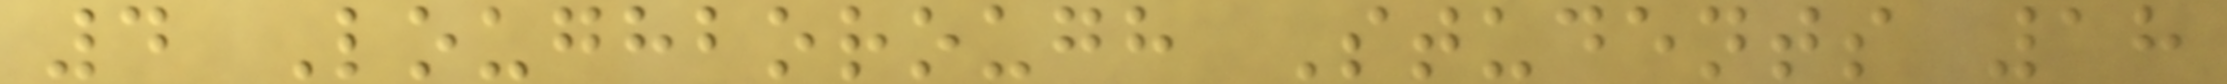4 Loughborough Students 18
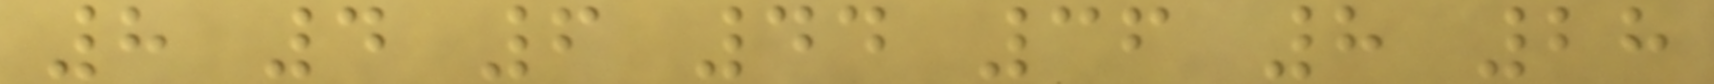8 4 6 44 36 8 28
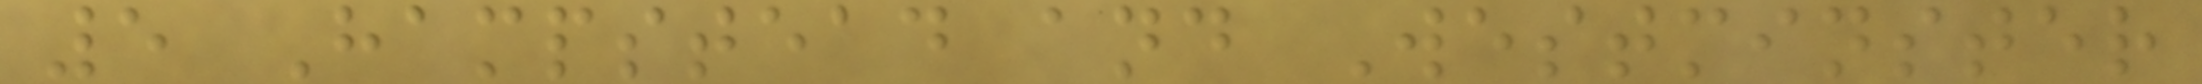5 Hampstead and Westminster
